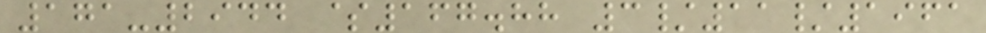171-2944 $167.88 3/11/1961
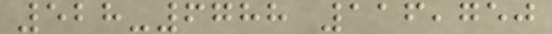528-6788 116,750
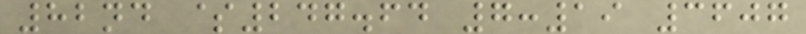82nd $247.64 7:19 3607
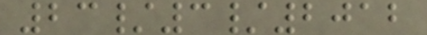23/3/2012
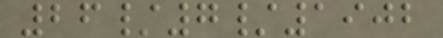26/7/1902
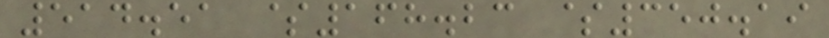514.51 $168.23 $350.19
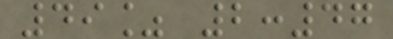49% 2:47
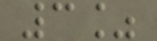3%
